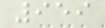959
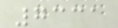7331
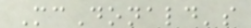McDonald's
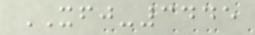XFJ-3445
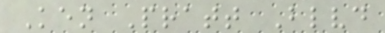Ken Pratt Blvd
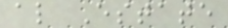al Estate
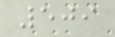509
